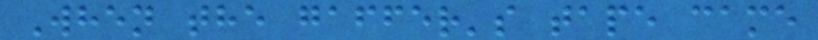When the gaffer's tape came
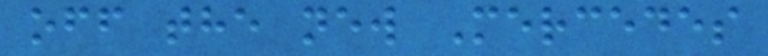off the new Mercedes
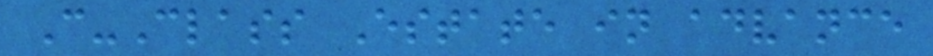C-Class Estate in advance
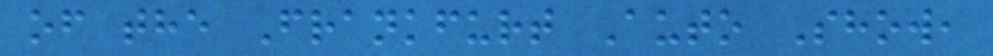of the Frankfurt Auto Show,
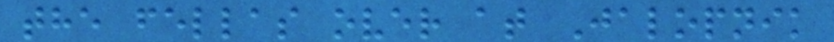the fellas over at Jalopnik
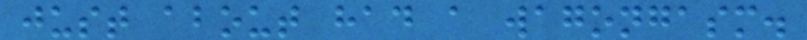just about had a wagongasm.
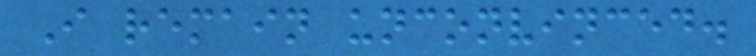I remain unconvinced.
